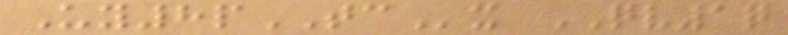Uy8pTCx QV1q
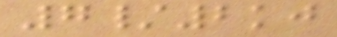7/2kj
